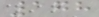178
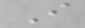I
